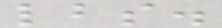lbs.
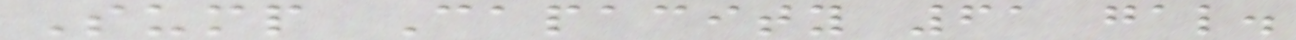Sump Capacity 61 gal.
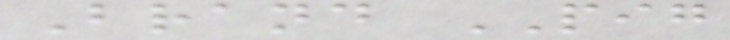Brand PIG
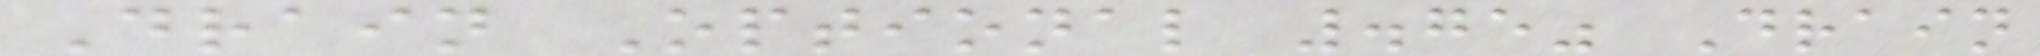Drain Optional .75" Drain
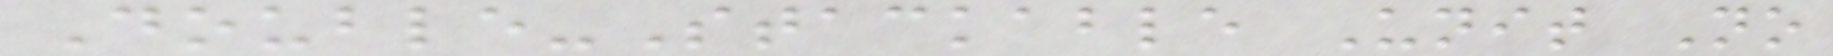Double-Stackable Unit No
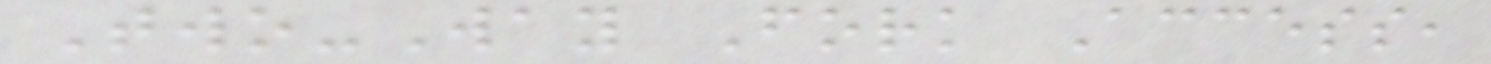Two-Way Fork Access,
